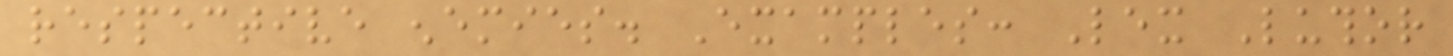respective enemies. Examples: Lex Luthor
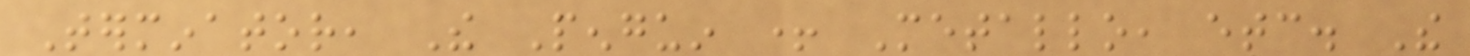Terminator, The Penguin + Metallo, etc. The
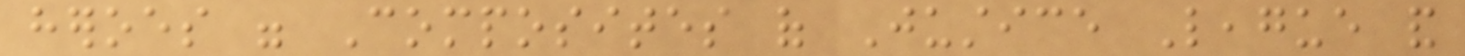heroes were Composites of Justice League and
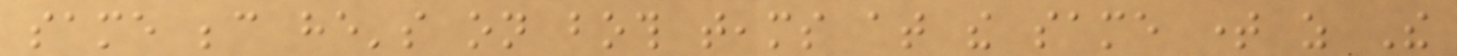same because he's on both teams at the same time as The
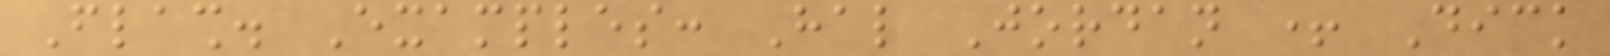Flash. Examples: Hal Jordan + Dick
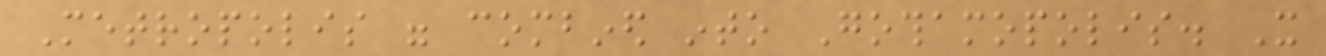Metropolis were combined into Gothamopolis. It
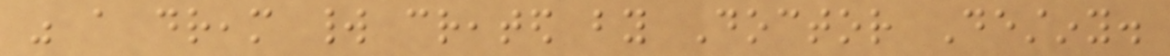was a dream world created by Doctor Destiny.
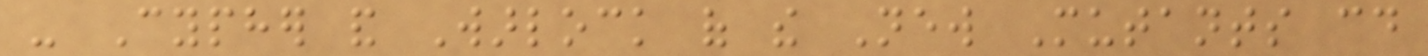- Cypher and Warlock of the New Mutants could
